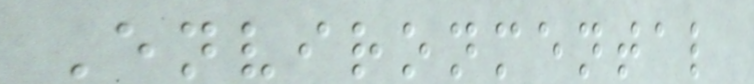Environmental
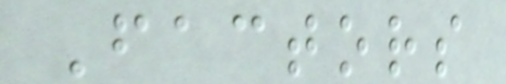Factors
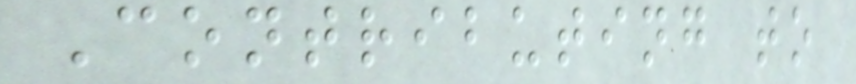Contributing to
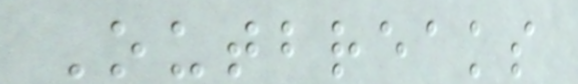Outbreaks
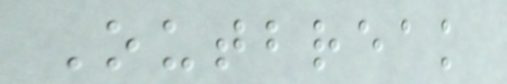Outbreak
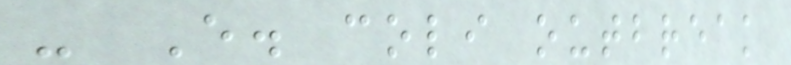- E. coli outbreak
